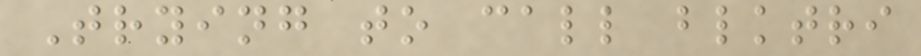Trying to call blktri
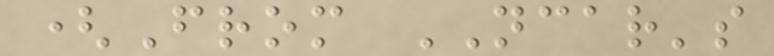(From NCAR's
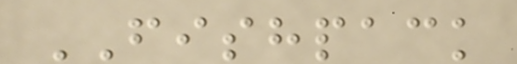FISHPACK
